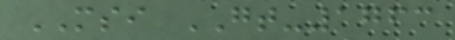MSI GT-1763
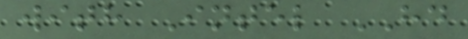with Intel HD
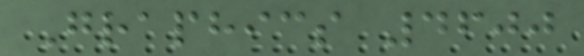Graphics 4600
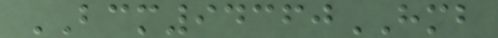BCM94360HMB
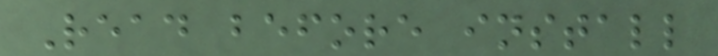Read before install
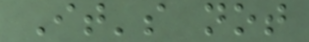It's not
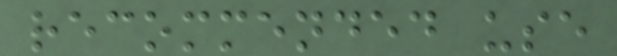recommended use
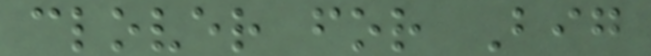clover for Big
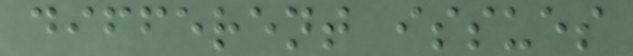different issues
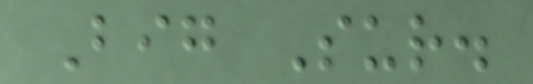Big Sur.
